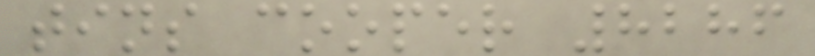tins cooper 8286
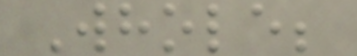Whole;
